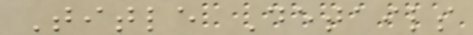Title Details
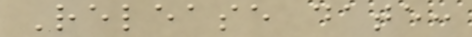Release date:
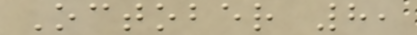October 8,
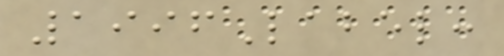1996Label:
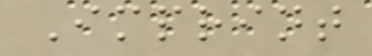Imprint
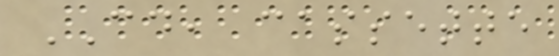CD, cassette
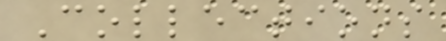Collections
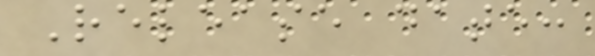Release date:
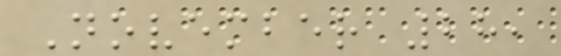November 28,
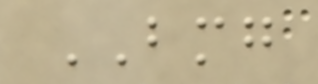BMG
